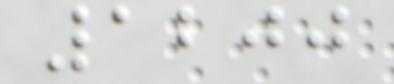1200
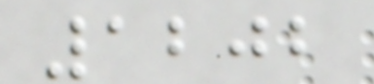1202
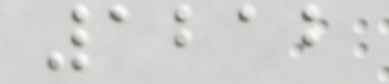1212
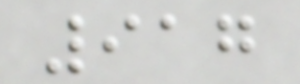917
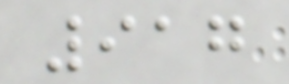917
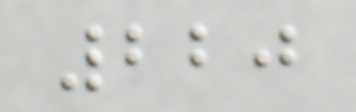220
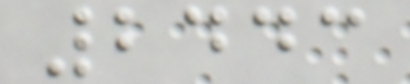2443
